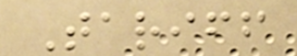Tariff
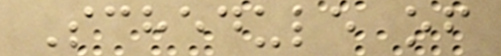Schedule of
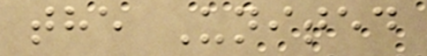the United
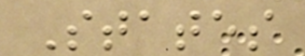States
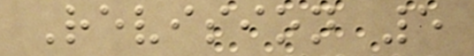Revision 5
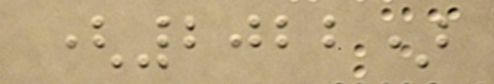(2022)
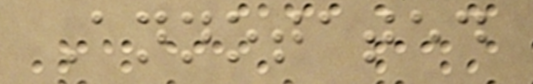Annotated
